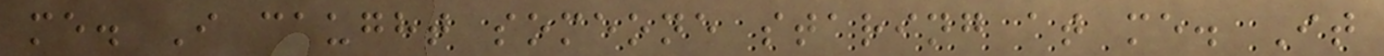me. I caught someone staring at me. It
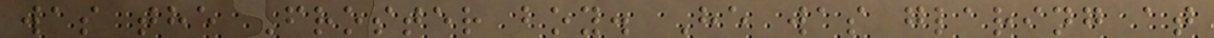was the Froster boy. He was glaring at
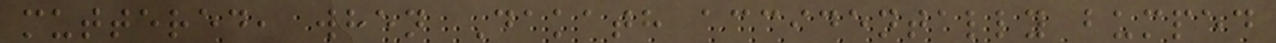muttered, when Dakath accidentally bumped
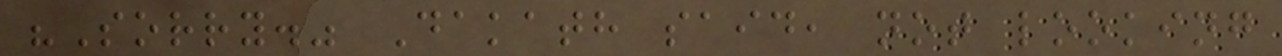"Sorry." Dakath said, not looking
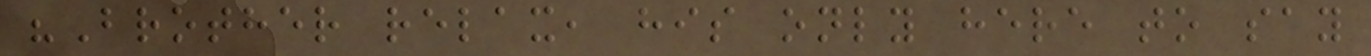"Brother relax, his only here to say
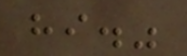hi."
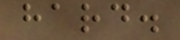hard.
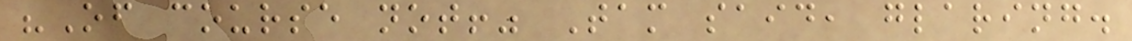"Of course not!" Tam said, glaring.
